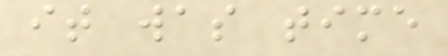it was time
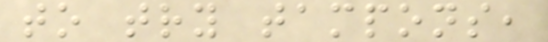to try tampons,
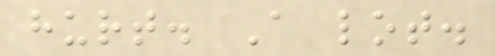hurt. A lot.
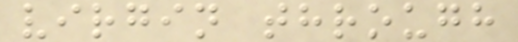virgin through
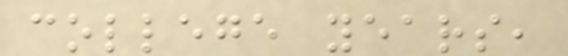college years,
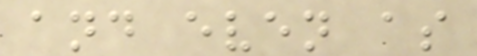and even as
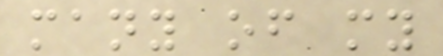many of my
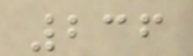236
